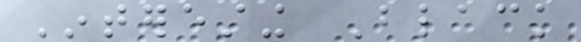Interesting Black
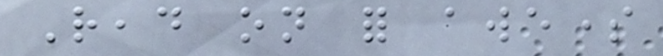Read on for awesome
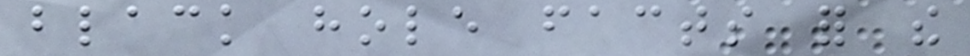black hole facts for the
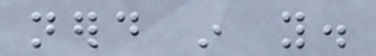nerd in you.
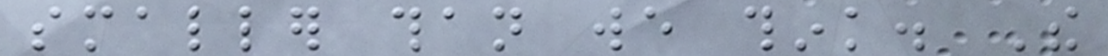smaller than we think. The
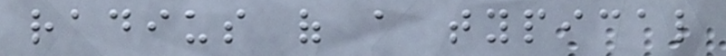radius of a typical
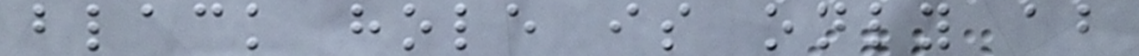black hole is only about
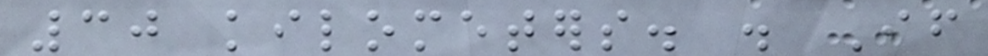30 kilometers. . If
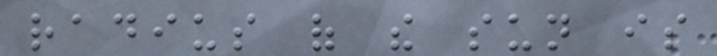radius of the sun is
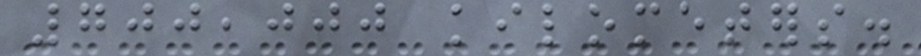700,000 kilometers.
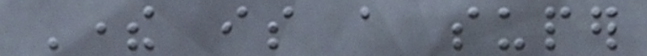There is a super
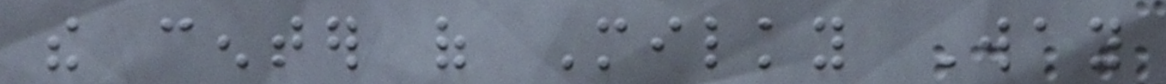the center of Milky Way
